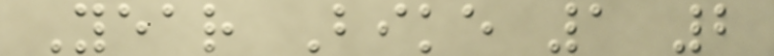Year Bike 1 2
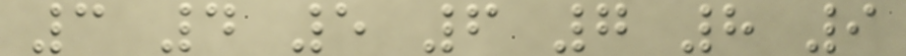3 4 5 6 7 8 9
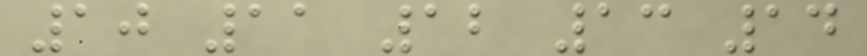10 11 12 13 14
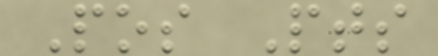Pos Pts
